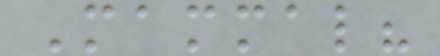Mammal?
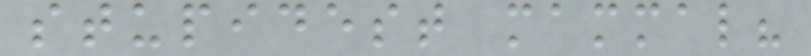stupidest mammal?
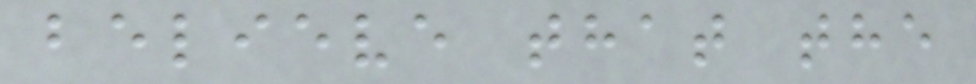believe that the
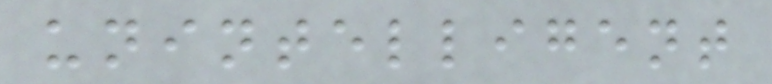unintelligent
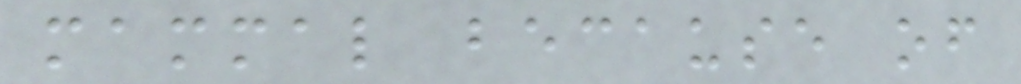mammal because of
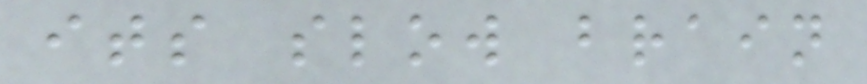its slow brain
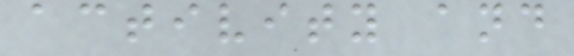activity and
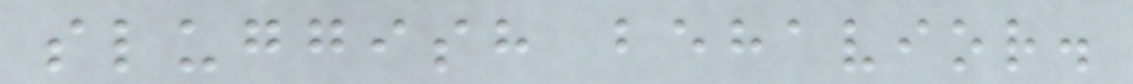sluggish behavior.
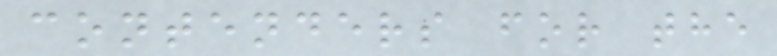contenders for the
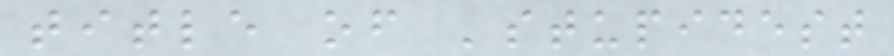title of 'stupidest
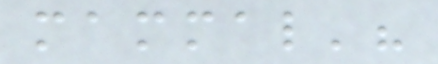mammal'?
